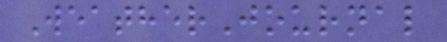WeatherJournal
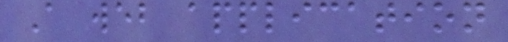A web application
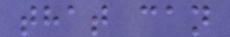that can
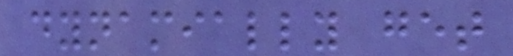dynamially get
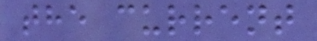the current
